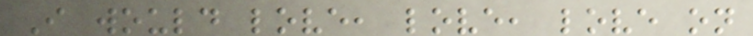I would love, love, love on
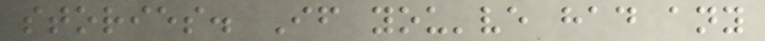stories. If you've had any
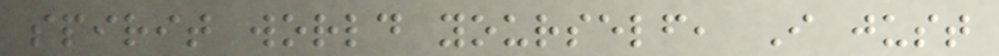spirit world yourself, I just
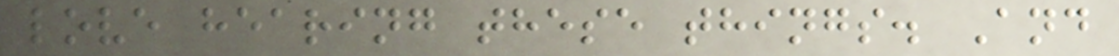love hearing these things. And
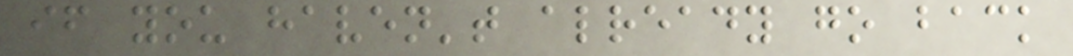if you haven't already go back
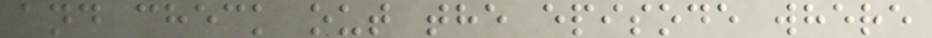and check out the episode where
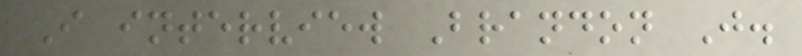I interview Brandon J.
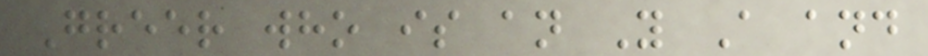Greer who is an Y A and
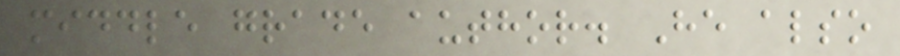middle grade author. He also
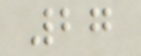27
